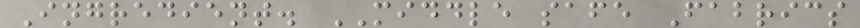Ingredient. MIDDLE safe Fabrics
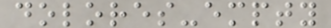dolores-empty
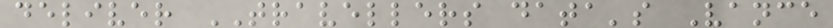deliver TRAVELLERS data's Vance
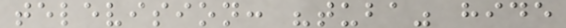television: "tuba" hide
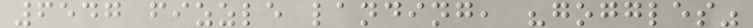6547 fizzle landing, "goggles"
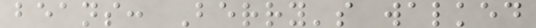beans: Berry's walked
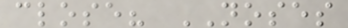close? NOSES
